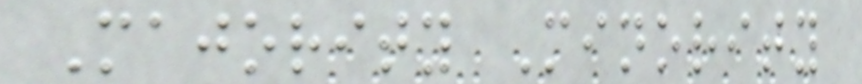Majority Minority
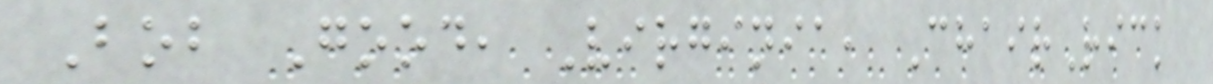Bob Good, Virginia, ChairRick
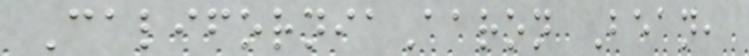CaliforniaAaron Bean,
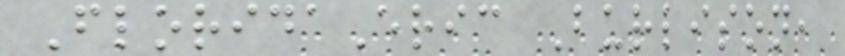FloridaEric Burlison,
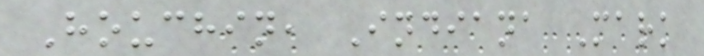Houchin, Indiana Mark
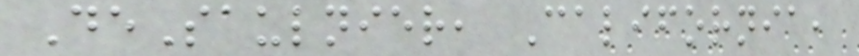DeSaulnier, California,
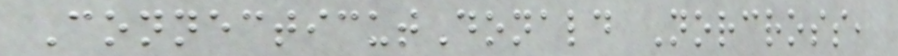ConnecticutDonald Norcross,
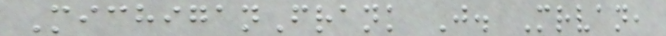MichiganFrank J. Mrvan,
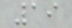19
